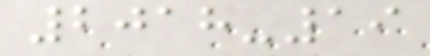2018-19
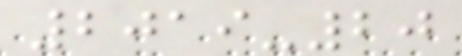2019-20
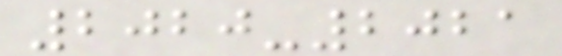2020-2021
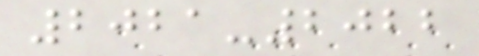2021-2022
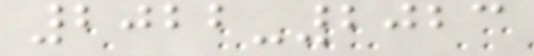2022-2023
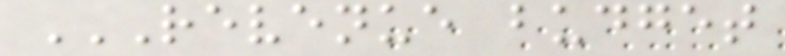REVENUE BUDGET
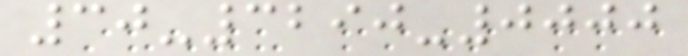30-3290-0000
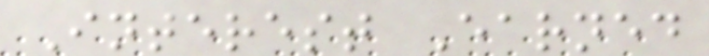Interest Earned
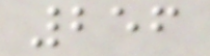256
